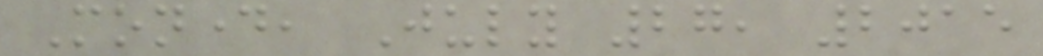Monday, July 27, 2015
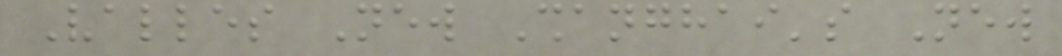Valles New Shanghai's New
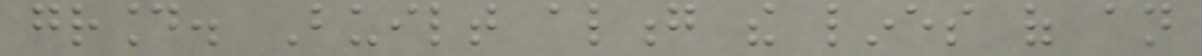ground. Built along the lines of an
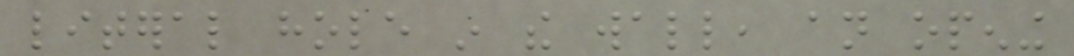literal hole in the wall, an opening
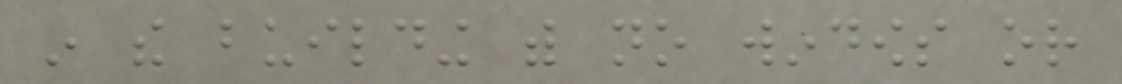in the building with no windows or
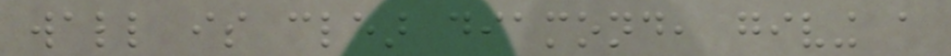wall is clear diamond, giving a
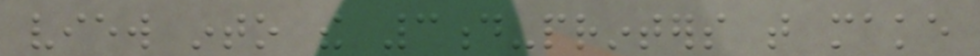view into the 3d-printers that make
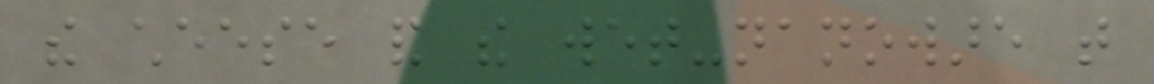the cheese and the wet-nanoware that
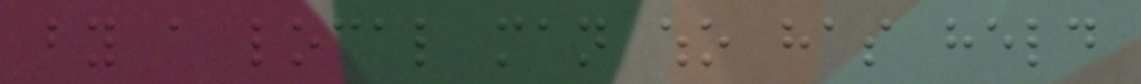by a local man who has held
